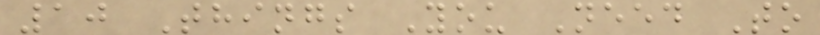10 Things You Need To
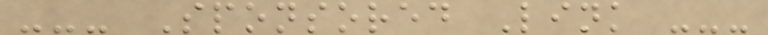--- Sponsored Link ---
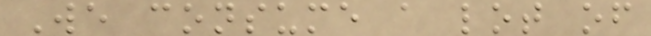We consume a lot of
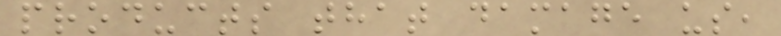products that damage us,
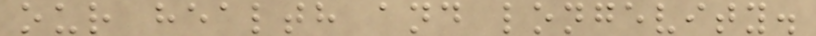our health and longevity.
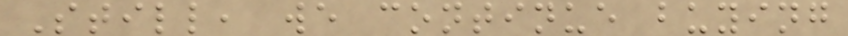Still, we continue buying
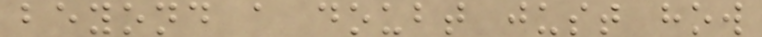beyond a doubt just how
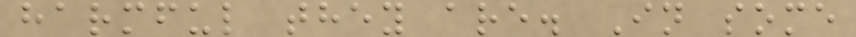harmful they are. In some
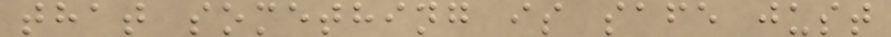that something is safe just
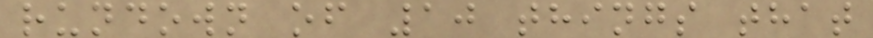rundown of 10 things that
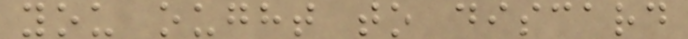you ought to discard
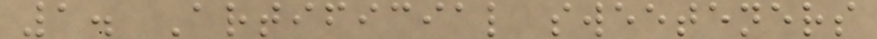1. Artificial sweeteners
